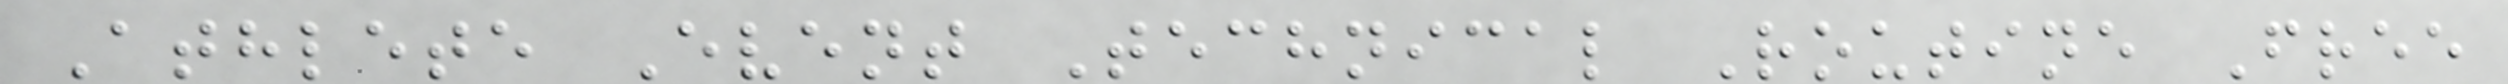Athlete Event Technical Routine Free
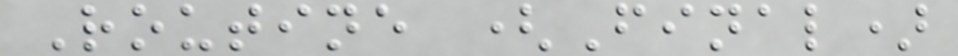Routine (Final)
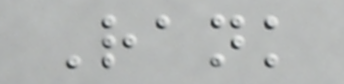Rank
